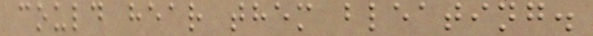could hear them bleating.
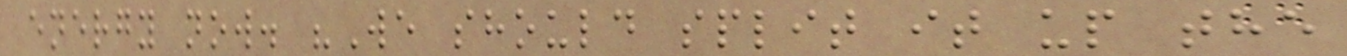energy now. "We should split it up the
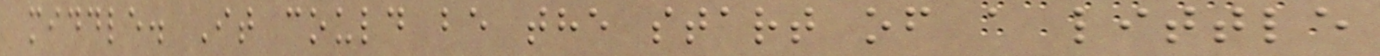middle. It could be the start of a little
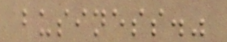business."
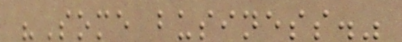"Some business."
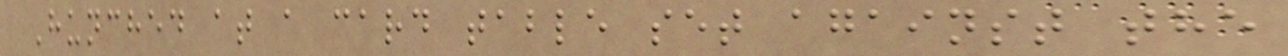Hunched at a card table set against the
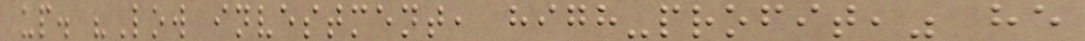up. "Low investment, high-profit," he
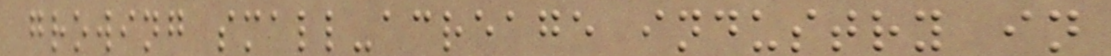growing small-acreage industry in
